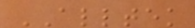ALLTEK
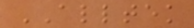ALLTEK
